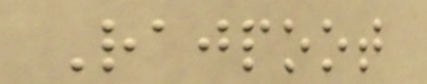Rajpoot
